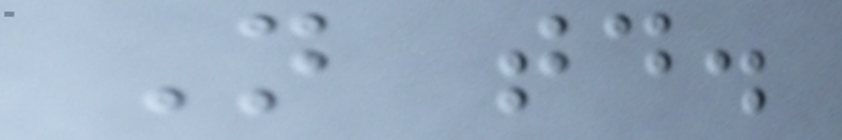Not today.
